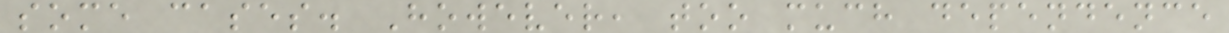some cases. However, too much dependence
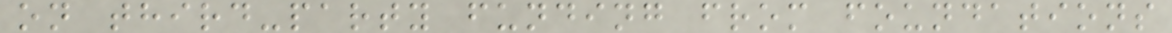on third-party funding from foundations
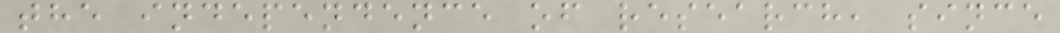the independence of research, since
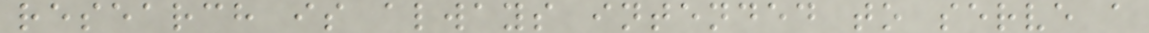research is always intended to serve a
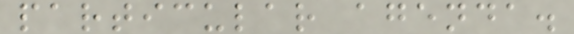particular agenda.
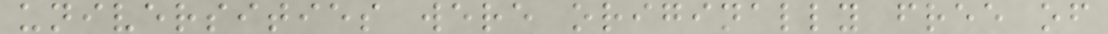universities were originally free of
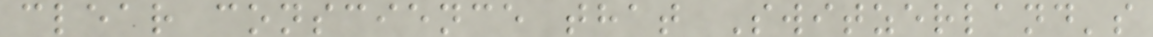clear conscience that Switzerland's
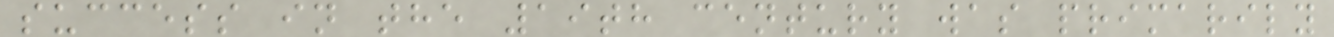success in the 19th century was primarily
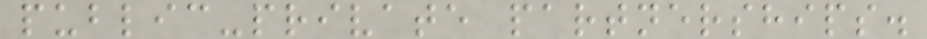public-private partnerships.
